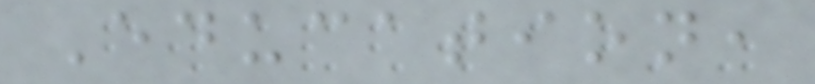Education,
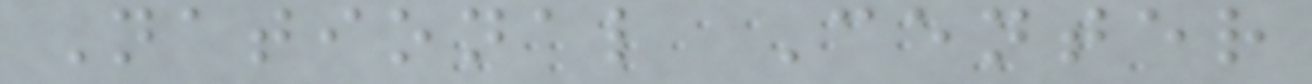National Center
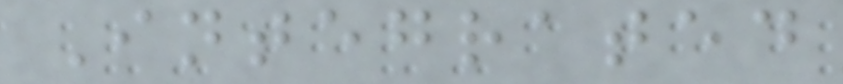Integrated
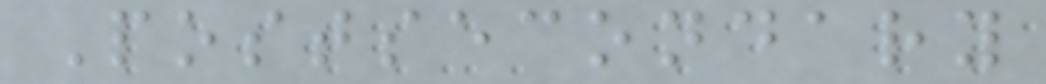Postsecondary
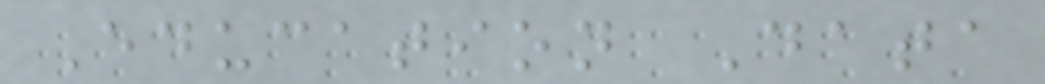Education Data
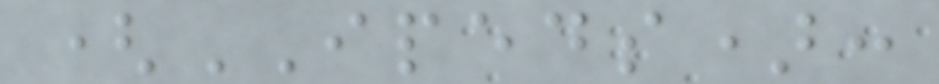(IPEDS):
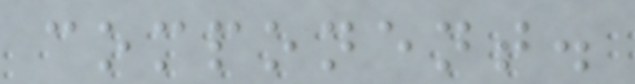component.
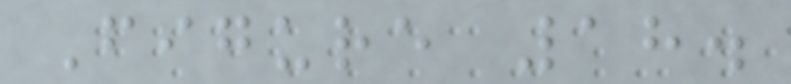Figure 18.
